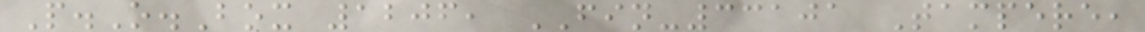P.O.Box 1206, FIN-33101 Tampere,
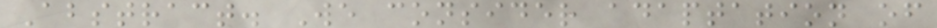Abstract. We consider adaptation of
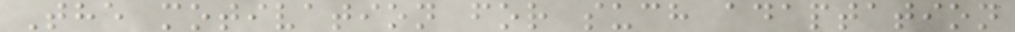The motivation for such adaptation
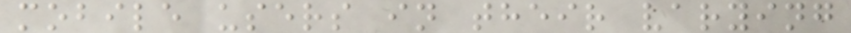mobile users in their varying
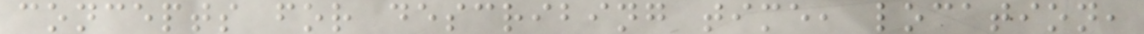concepts for describing time, location,
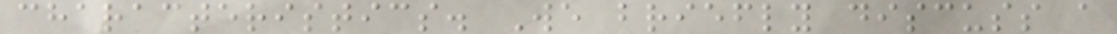characteristics. We briefly discuss a
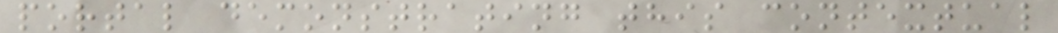portal demonstrating this contextual
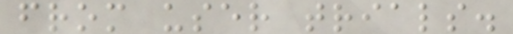from user trials.
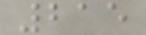215
